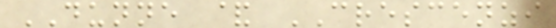DUNNE & CRESCENZI
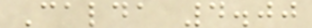Calda 4.00
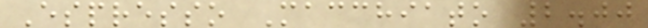Espresso Macchiato 2.00
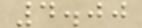4.00
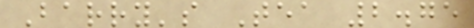Barry's Tea 2.75
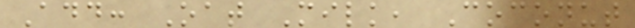Add: Oat Milk, Coconut
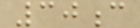30c
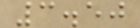3.50
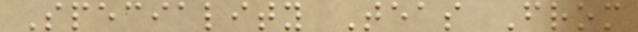Speciality Teas From
